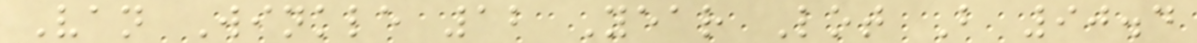Van Winkle 12 Year Lot B 90.4
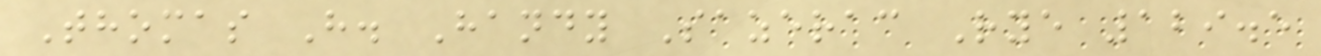Thomas H. Handy Sazerac Rye 129.5
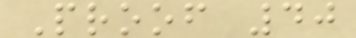Proof 40
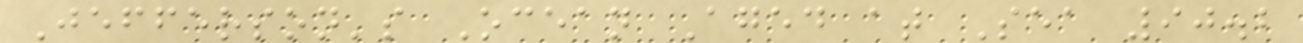Jefferson's Ocean Aged at Sea 90.2
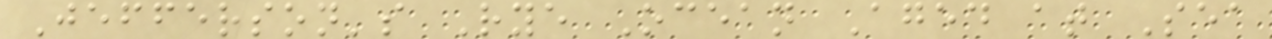Jefferson's Rye Ocean Aged at Sea
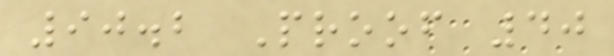90.2 Proof 40
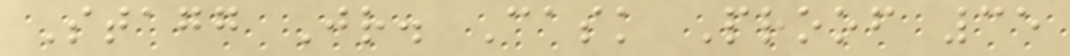Stagg Jr. Cask Proof 35
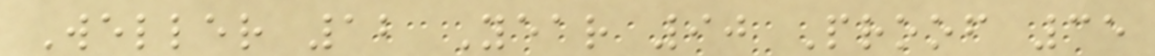Weller 12 Year 90 Proof 35
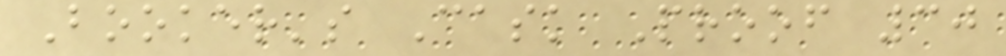Booker's Cask Proof 30
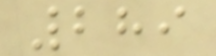289
